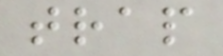trap
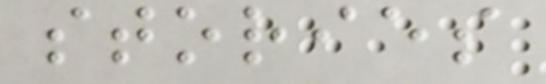stories
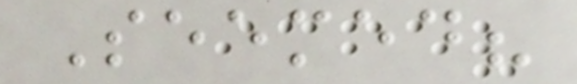Seemed?
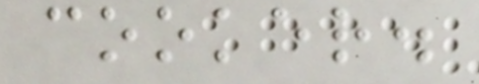cooker.
